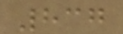837
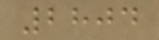2804
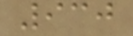930
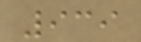939
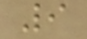9
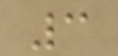3
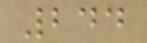244
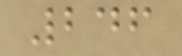246
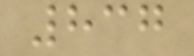837
